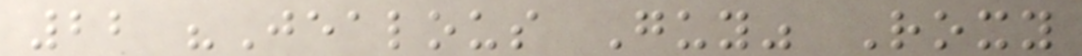22 "Jealous Guy" Roxy
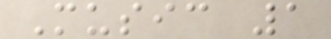Music 1
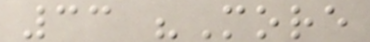33 "More
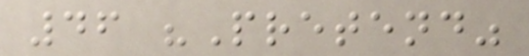46 "Pretend"
